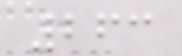263
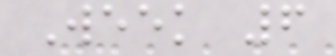Week 6
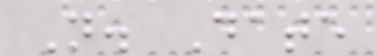N. Date
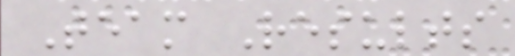Team Results
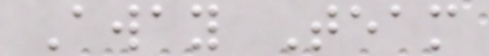Away Team
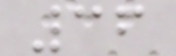36
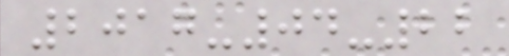2017-04-22
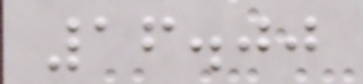16.00
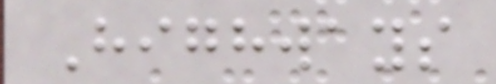Highways
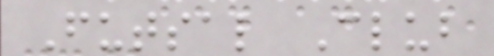Futsal Club
